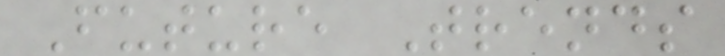Future Trends
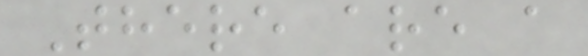There are a
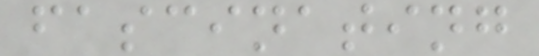fascinating
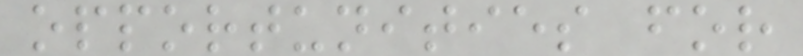opportunities for
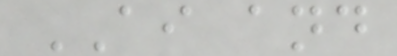AI and
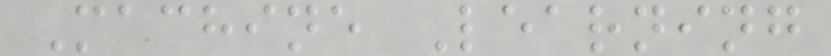Machine Learning
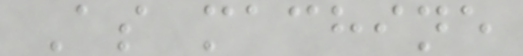As machine
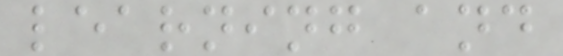learning and
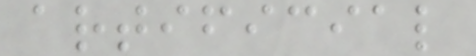artificial
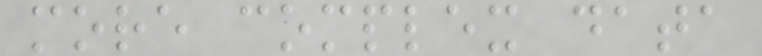more complex data
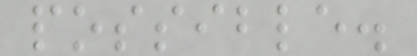possible.
